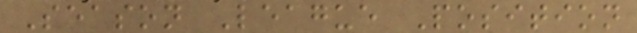Season League Position
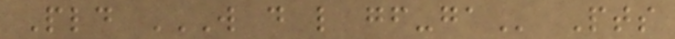Pld W D L GF-GA Pts
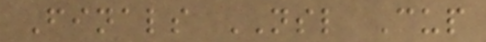Finals NSL Cup
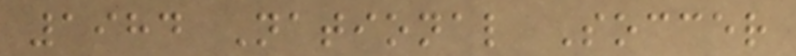1984 National Soccer
